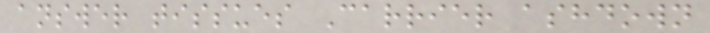answer tissues Carrier ashdown
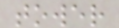tower
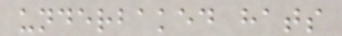underbaked hats
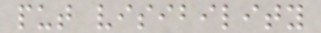put visibility
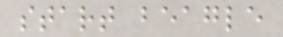start beagle
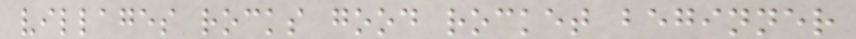villages rocks good rocket beginner
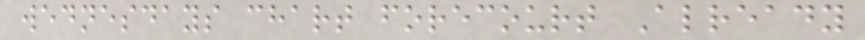wednesdays chart forecourt Already
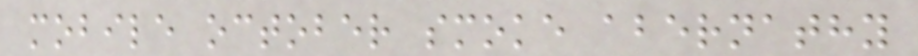mobile october smoke abernathy
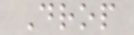Drop
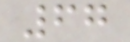67
